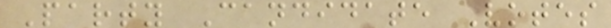Party Candidate Votes
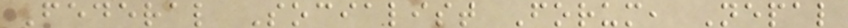Federal Socialist Forum, Nepal
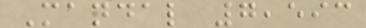Mandal 7,593
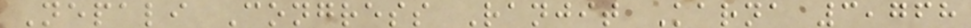Nepali Congress Ranjit Karna 3,768
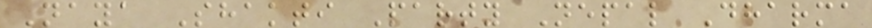Naya Shakti Party Nepal Dharma
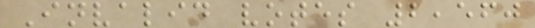Invalid votes 2,560
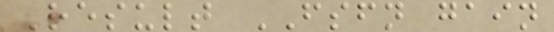Result FSFN gain
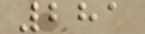281
